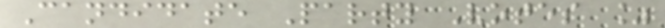Candidate Party Votes %
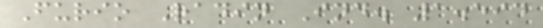Furio Radin Ind. 1.594
